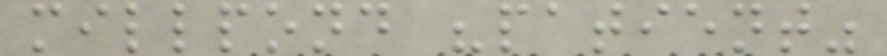millpond "patient"
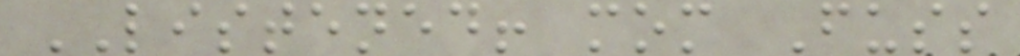LISTENED! mom Fuss
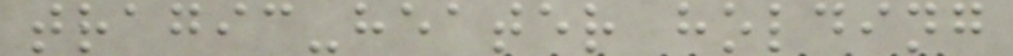tragic-heater holding
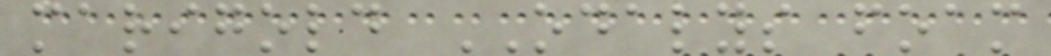marigold ODALYS foam
